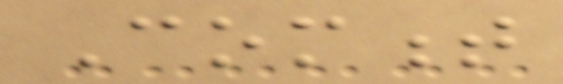Comment
